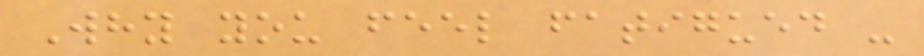Why you feel fatigued -
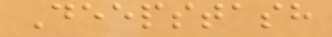Deepstash
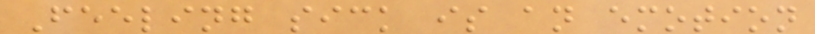Feeling sick is an emotion
